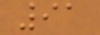91
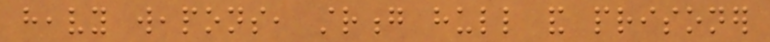heavy weapons, strong hull and prisoner
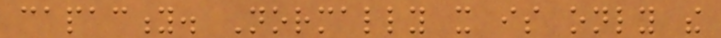capacity. Normally it is only the
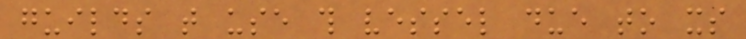guilds that use this vessel due to its
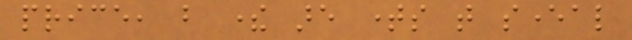price, but there are times that several
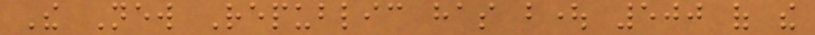The New Republic has bought 500 of the
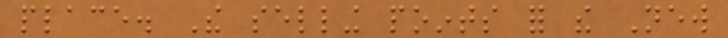place. The selling points for the New
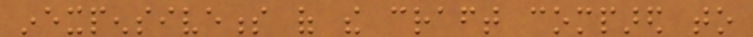inexpensiveness of the craft compared to
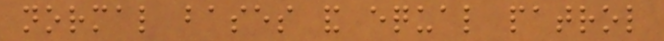normal bases and equal patrol
